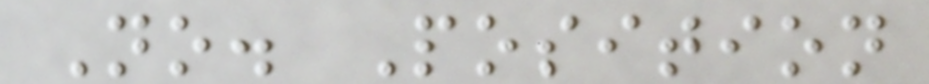No. Position
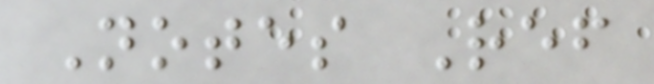Notes Ref
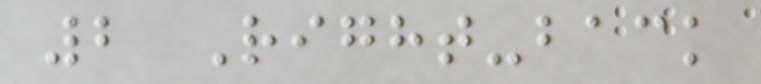2 Right-back
